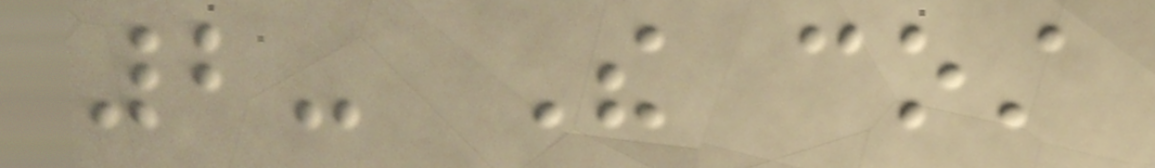2- The cost
